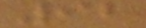92
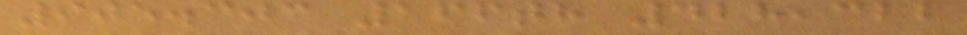905.303 166th 428,322
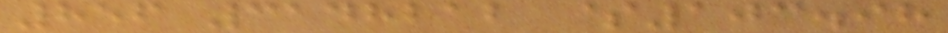856 3148212 $103.98
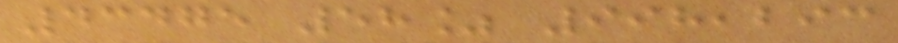43475 58% 998,293
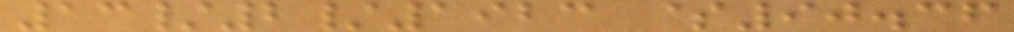13/2/1923 $90.36
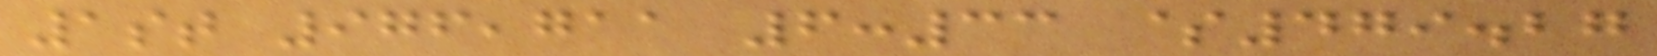1st 976,711 6:33 $479.27
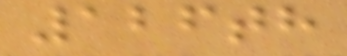126th
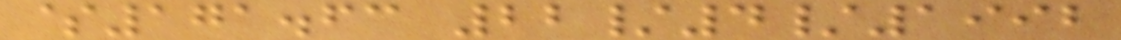$171.63 22/4/1992
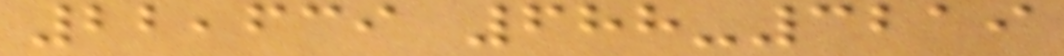22,639 688-3219
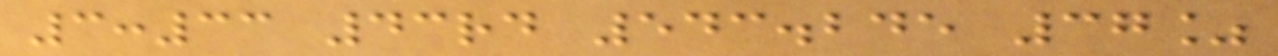3:33 43rd 543.245 37%
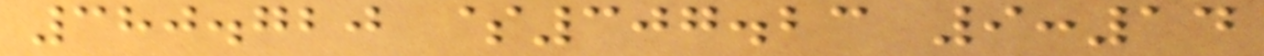380.720 $307.23 9:14
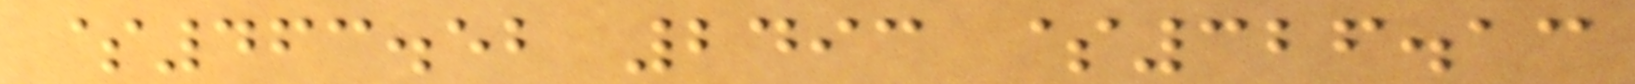$463.52 2493 $326.13
